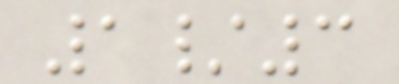1/3
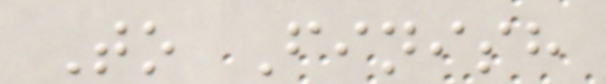To Finish
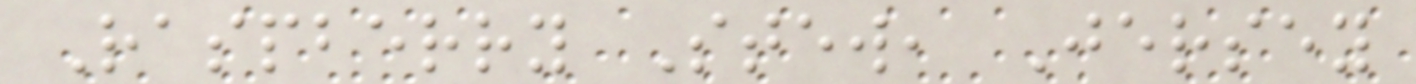Raspberry Stew, Jersey
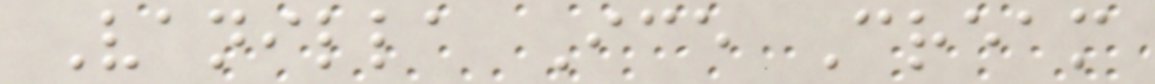Vanilla Ice Cream
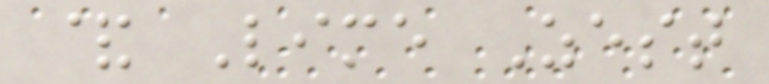& Lime Zest
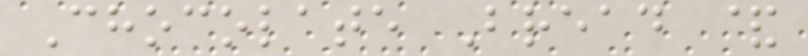Chocolate Bread &
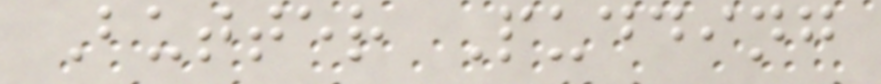Butter Pudding
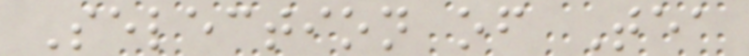Selection of Tea
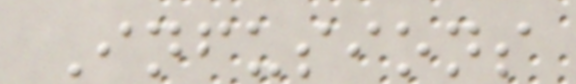Infusions
